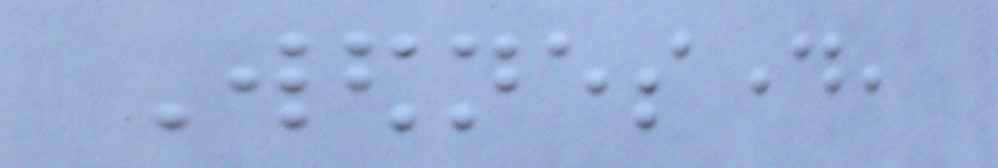Wednesday,
